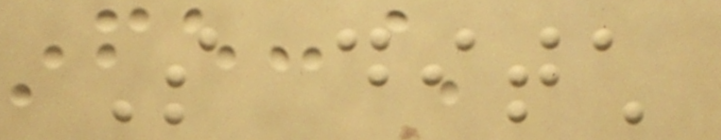So ditch
